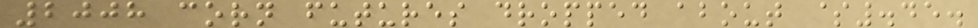2008 corn futures dropped about $.45.
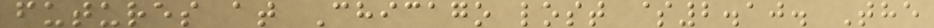futures at Chicago lost $2.10. The
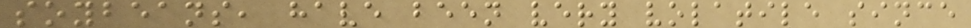soybeans, have been very volatile since
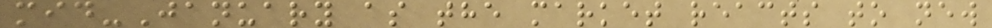mid-January as the market reacts to new
